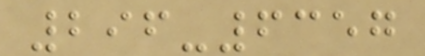296-6357
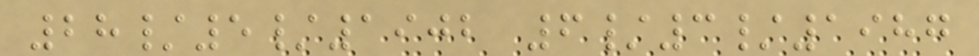28/5/1902 6/3/1987
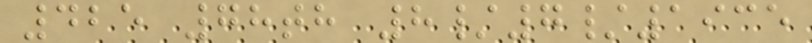425 78th 8/7/1935
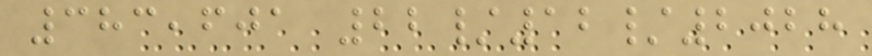383,601 22/12/2028
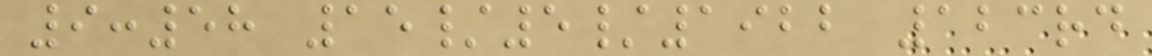9:58 15/5/1922 123rd
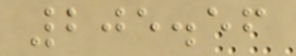205.56
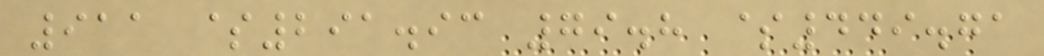911 $291.93 79.8 $449.71
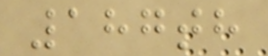187th
